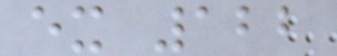ex 122
